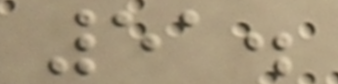51.
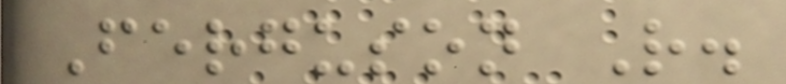Ferguson R.
